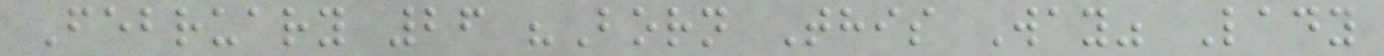February 26 "Born This Way" Lady
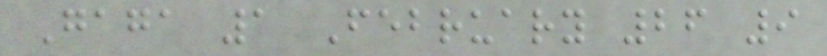Gaga 1 February 26 9
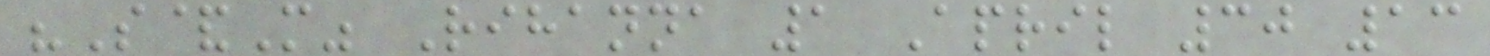"S&M" Rihanna 1 April 30 13
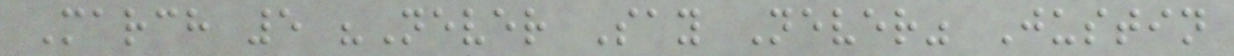March 5 "Never Say Never" Justin
